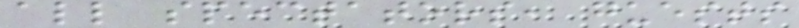all spectators, guests
